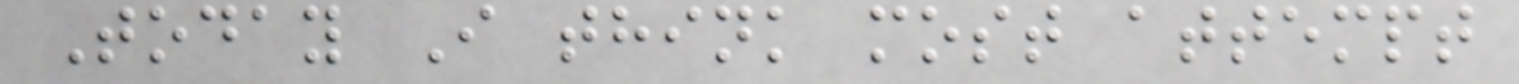Today I think most attempt
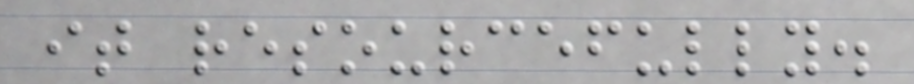it resourcefully.
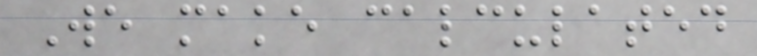We make calculated
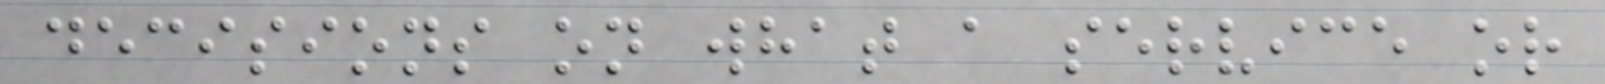decisions on what a service or
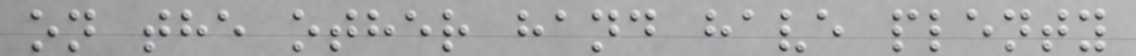on the other hand have plenty
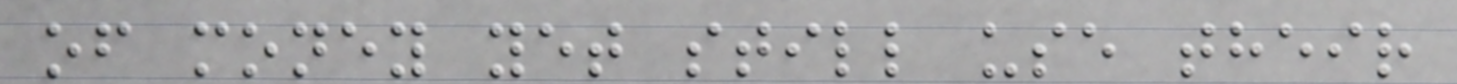of money yet still use their
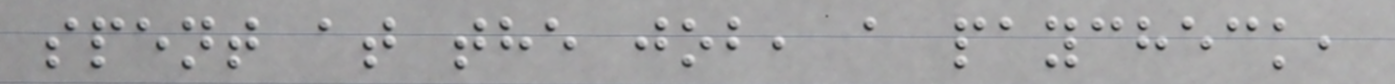spent at the job, a paycheck,
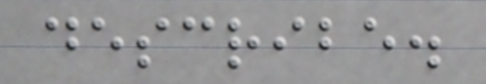describe.
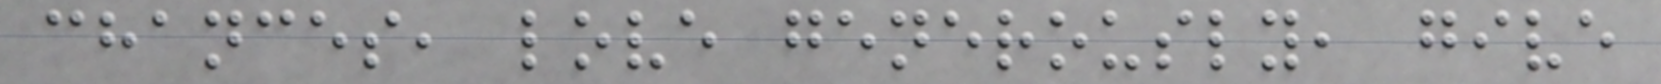chances, love generously, give
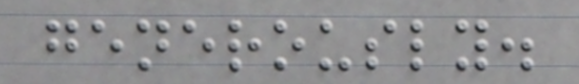generously.
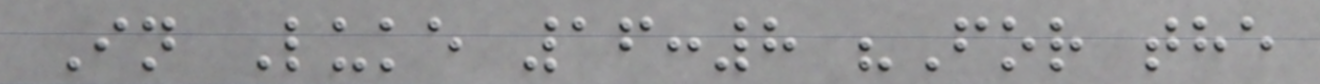In Luke 16:8 "For the
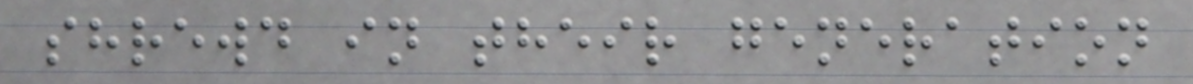shrewd in their generation
